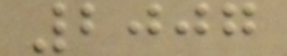2007
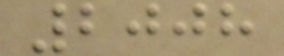2008
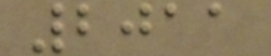2011
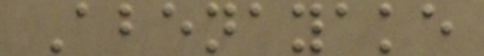Abenayake
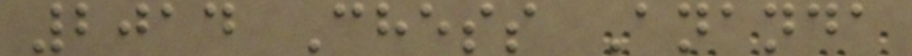2014 Chess Ananda
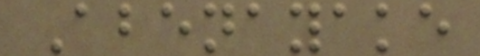Abenayake
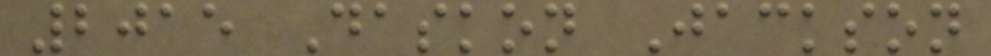2015 Daskon Jackson
